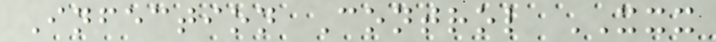Infection Control XXX
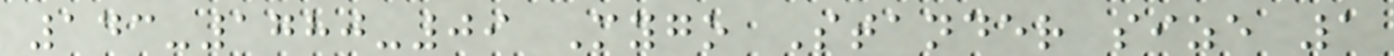143-1780-09 Mygo Stander size 1
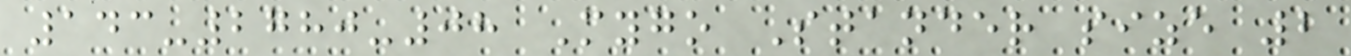143-2780-08 Mygo Stander size 2
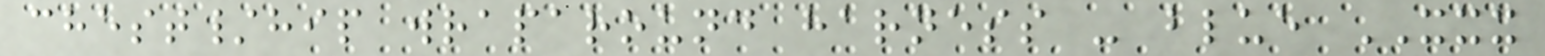chest/hip wraparound harness - blue XXX
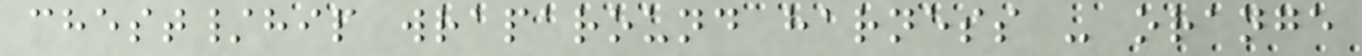chest/hip wraparound harness - orange
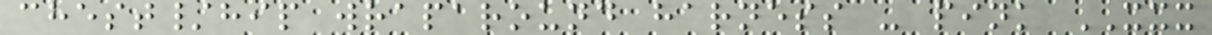chest/hip wraparound harness - pink XXX
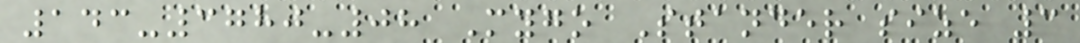143-3780-08 Mygo Stander size 3
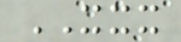XXX
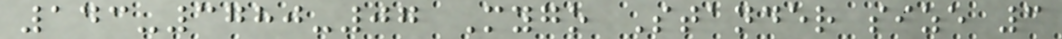143-3780-07 Mygo Stander size 3
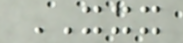XXX
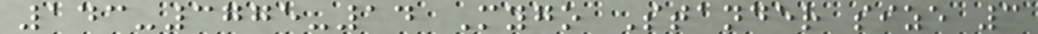143-3775-14 Mygo Stander size 3
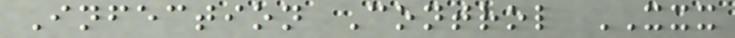Infection Control XXX
